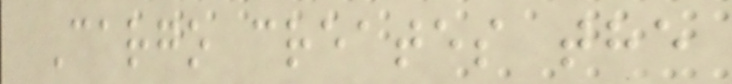Cargo creates the
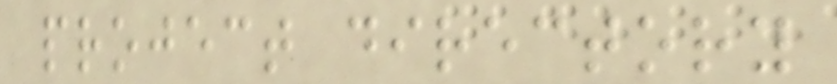project directory
